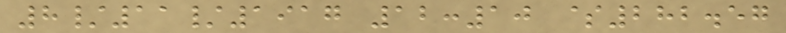8/11/1917 12:10 $282.57
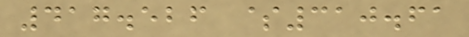417.526 $310.61
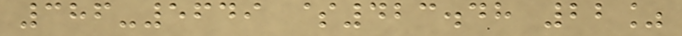386-5649 $423.48 22%
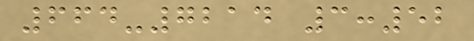664-7214 3:52
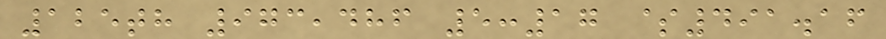125th 973,486 5:17 $491.16
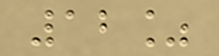12%
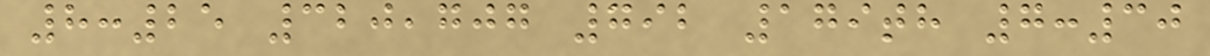8:25 320,707 792 179th 7:30
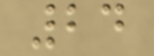24
